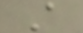A
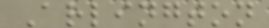Arlington
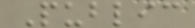Public
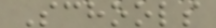Schools
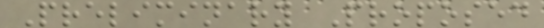Preliminary Proposed
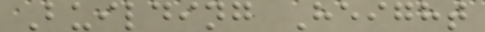Building Height
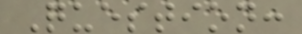Question:
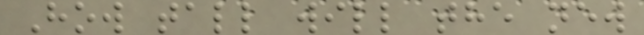How tall will the new
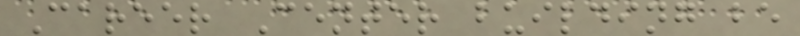Career Center building be
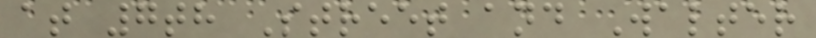at 7th Street and Walter
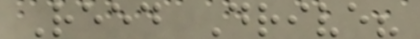Reed Drive?
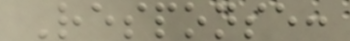Response:
